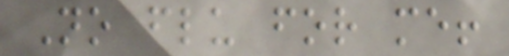No flu for me!
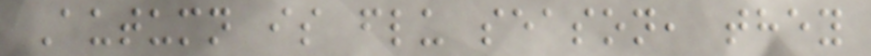Autumn is flu season, they
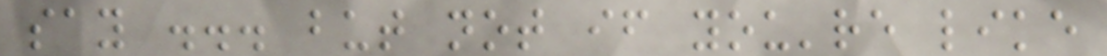say ... but not if you're like
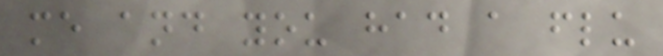me and you had a flu
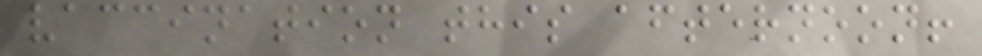vaccination this afternoon!
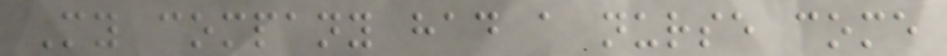My company had a nurse come
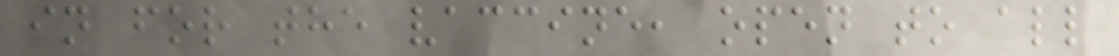in for the vaccine, open to all
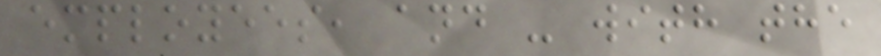employees, and - with the
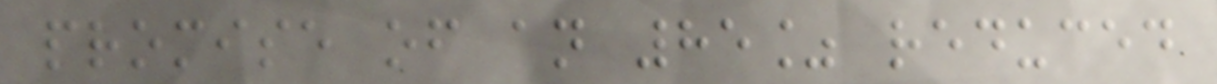promise of an 85% reduced
